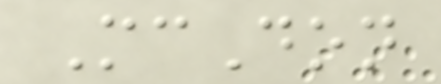McDon
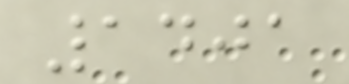1401
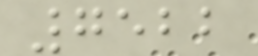7522
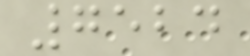7524
